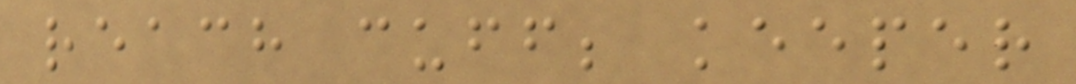reach cuff; keeper
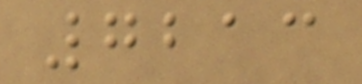7213
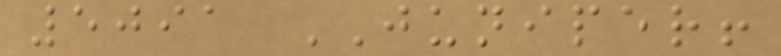5091 JUNIPER!
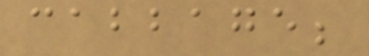cabbage;
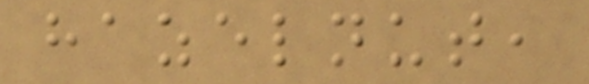hazelnut,
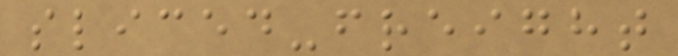sliced-freight
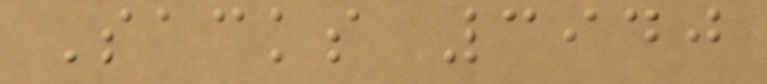Sacks 3940
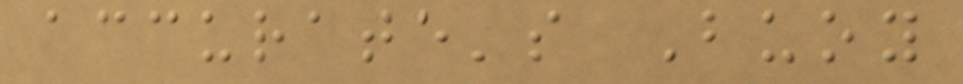accurate's Buoy
